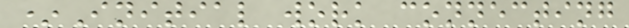*Initial work connecting
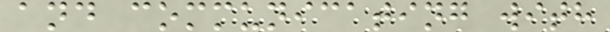and communicating with
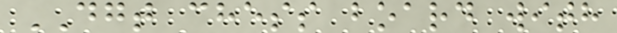DGT chess board with
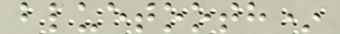bluetooth*
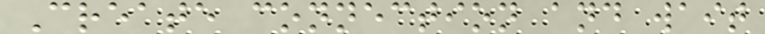Create connection and wait
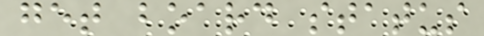get board status
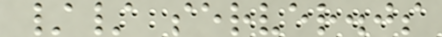// server.js
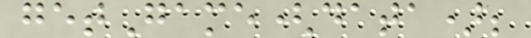getGame(data);
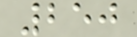250
